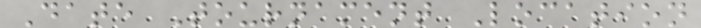Date Tournament Location
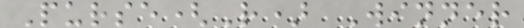Purse(R) Winner
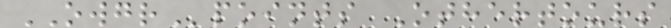OWGRpoints Othertours
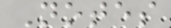Notes
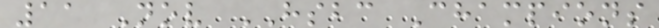11 Nov HSBC Champions
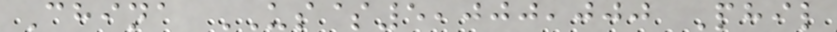China US$5,000,000 Phil
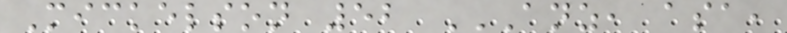Mickelson 52 ANZ, ASA,
